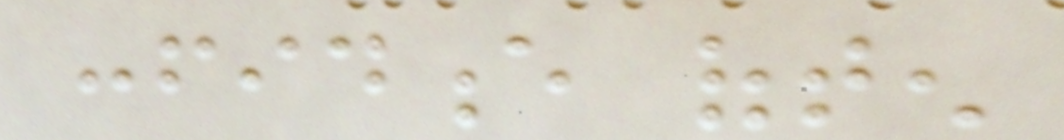confidence often
